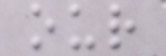our
